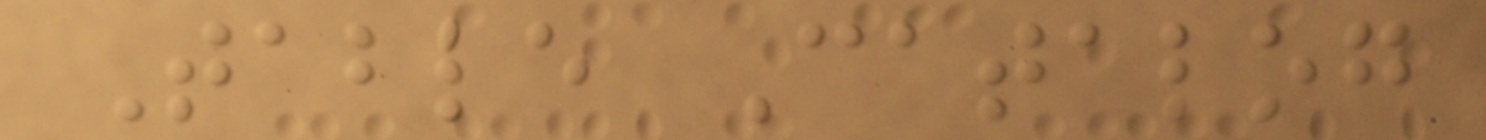Table Catalog
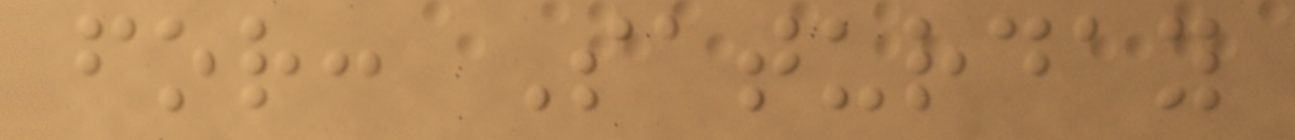for: Saturday
